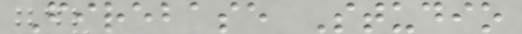Firebase Studio
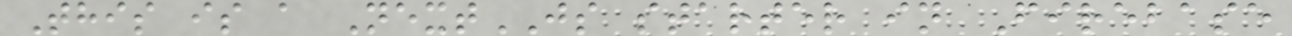This is a NextJS starter in Firebase
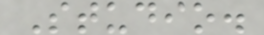Studio.
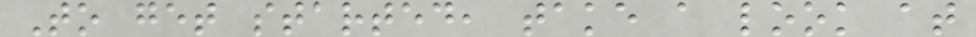To get started, take a look at
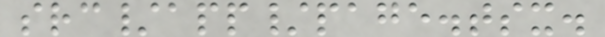src/app/page.tsx.
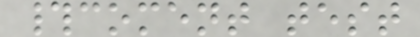#coment test
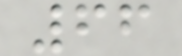66
